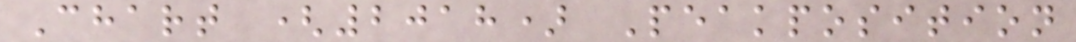Chart (2018) Peakposition
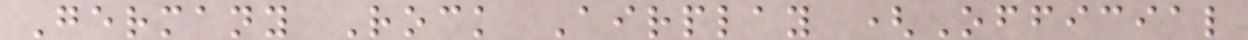Germany Rock Airplay (Official
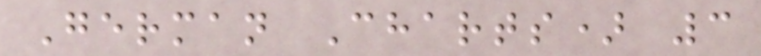German Charts) 3
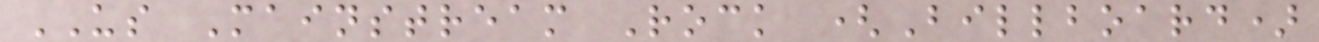US Mainstream Rock (Billboard)
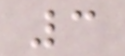3
